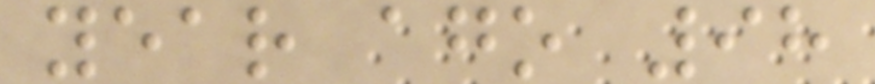year ago 98
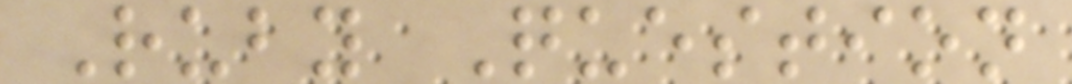Ruby Question
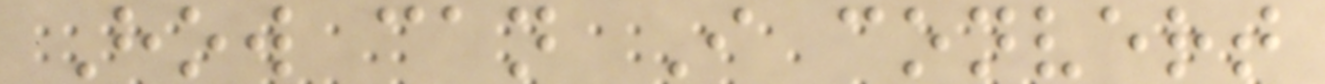How can I convert
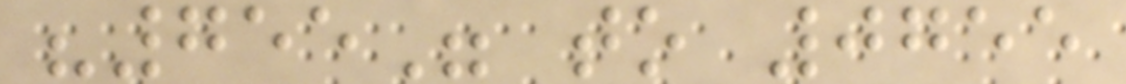"755" to 0755
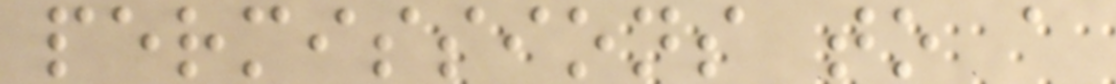permissions to a
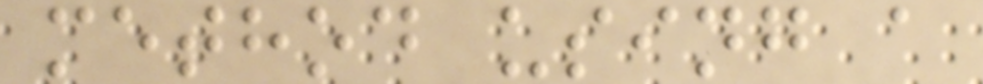method using a
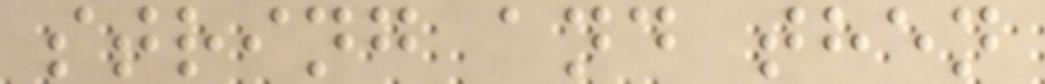string and then
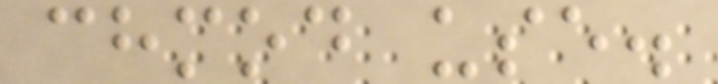chmod use.
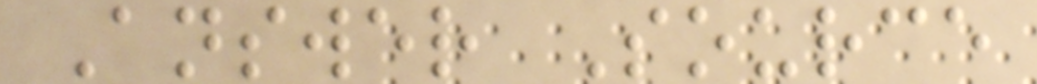Answer Source
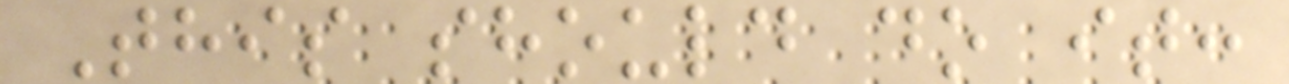This should do it:
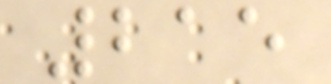215
